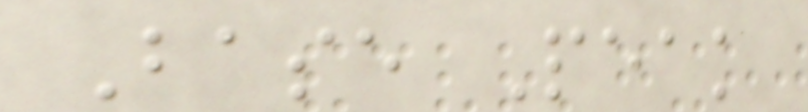Base Peak
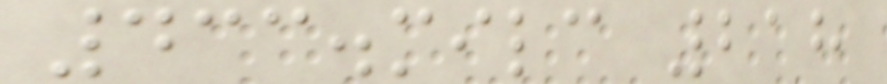433.milc 218
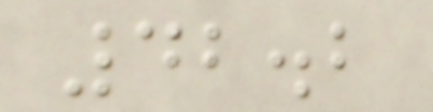42.2
